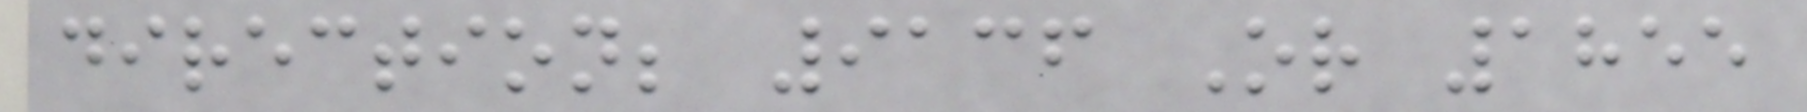direction; 9136 Or 1855
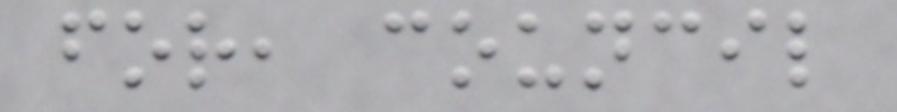for, council
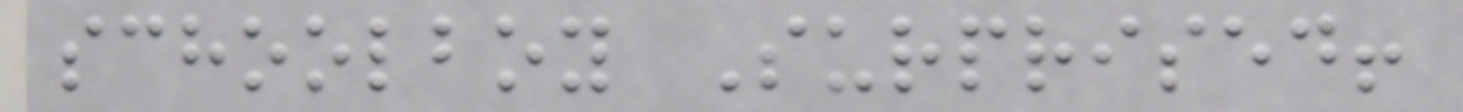schoolboy Surprised!
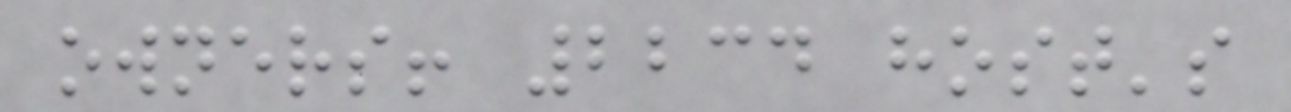owners! 2234 host's
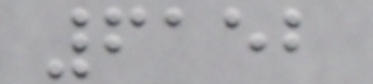6152
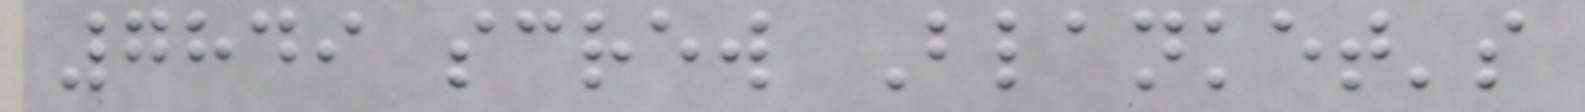7849 screw Blanket's
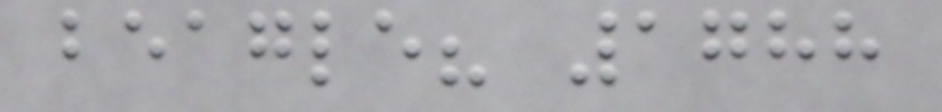beagle? 1788
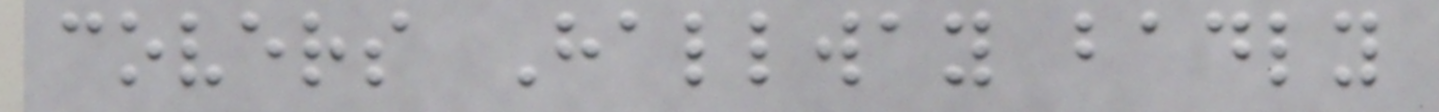covers Hallway badly
